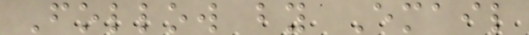Follow by Email
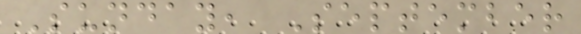Sunday, September
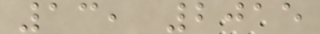13, 2015
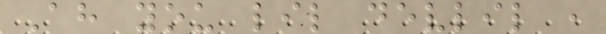Ah you lil devlil ,
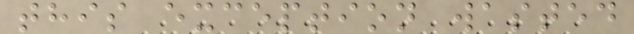this exception wasted
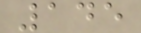145
